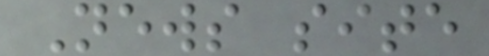News site
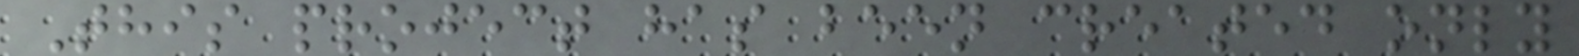This project has been created only
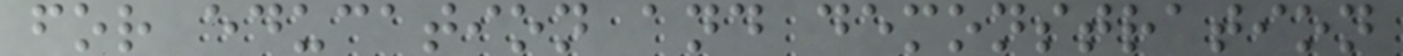for education and demonstration
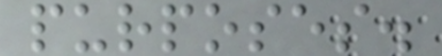purposes.
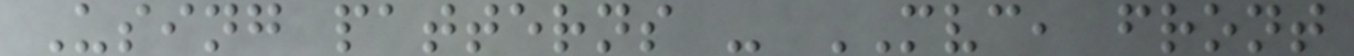Using patterns - MVC, front
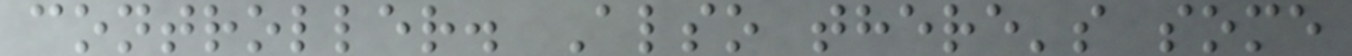controller. Also there's some
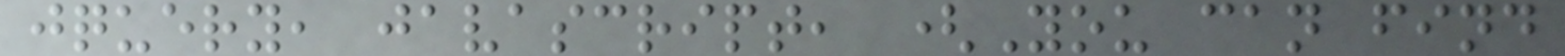jquery, javascript, (You can find
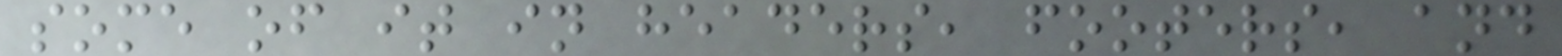some of it in headers, footers, and
